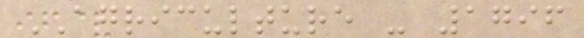AGRICULTURE - 1796
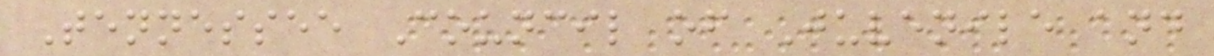Tennessee Council of Juvenile and
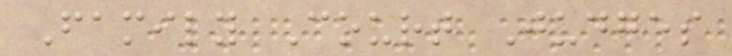Family Court Judges
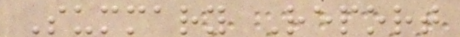Summary Report
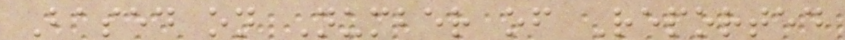Based on Number of Reported
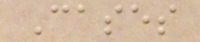Cases
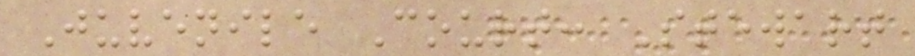Juvenile Court: Stewart
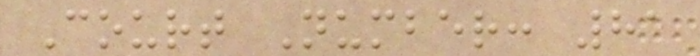Court Number: 81
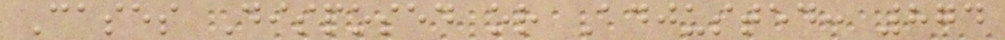Cases Disposed or Adjusted: 874
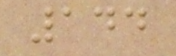144
